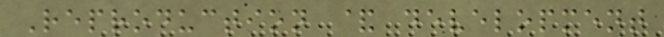Reproduction & development
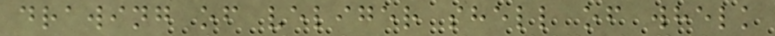drawing of veliger shell of whelk
